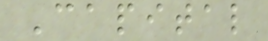Capital
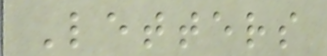Letters
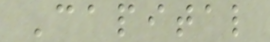Capital
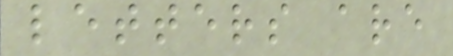letters are
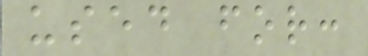used for:
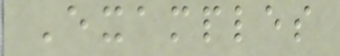Examples
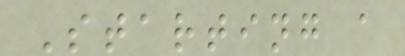Starting a
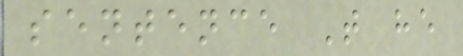sentence T he
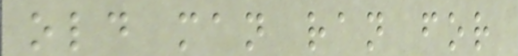old man ran for
